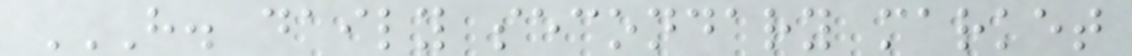H. DAILY SECONDARY MARKET
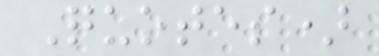Quotes)
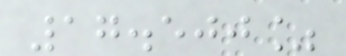17.500%
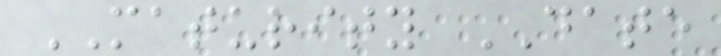MATURITY DATE
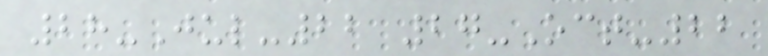28-Jul-22 27-Oct-22
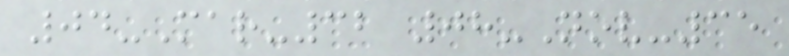04-Mar-32 08-Nov-35
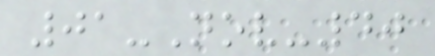01-Nov-40
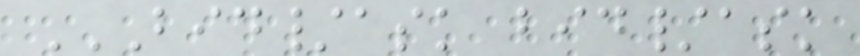BID/ASK BID/ASK
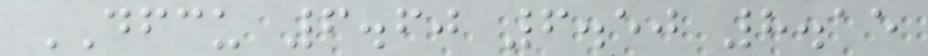DFCU 6.60 6.50 8.15
